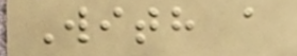With a
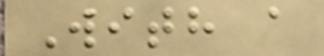With a
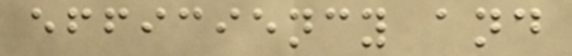efficiency and
